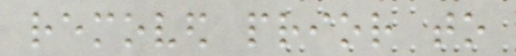removed prior to
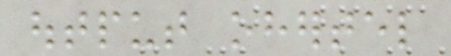output ohertel
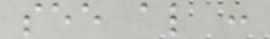see also :
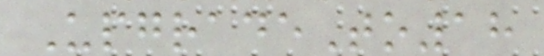UpgradeTo18
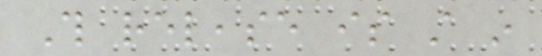This release is still in
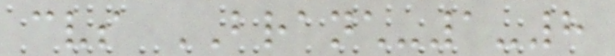cvs BRANCH-1-8
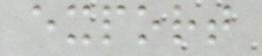export
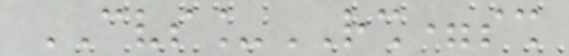CVS_RSH=ssh
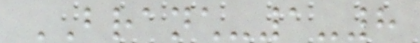BRANCH-1-8
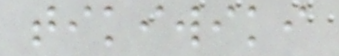tikiwiki
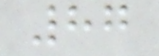87
